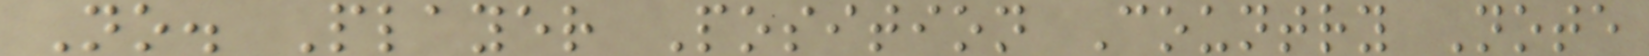No. Player Position Country Note
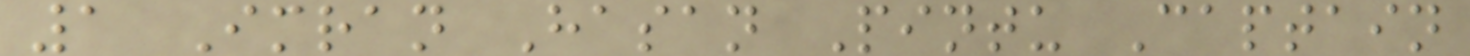1 Imran Hasan Pintu Captain
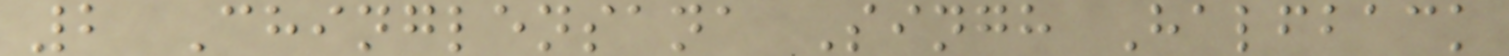2 Chinglensana Singh Halfback
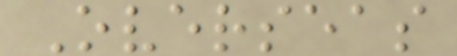Overseas
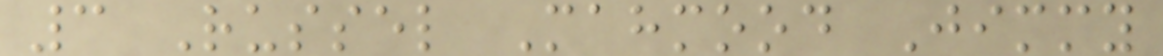3 Russel Mahmood Jimmy
